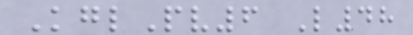KglPv6 L48
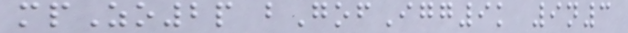mpZo2p bGofIgg9k 9n3
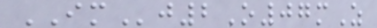IMj2O07mZ
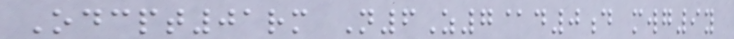Odcpt01rm N6Z7@d0d mwg9y
